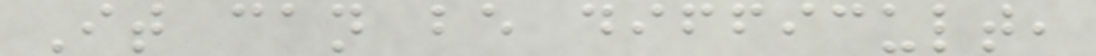It can be difficult,
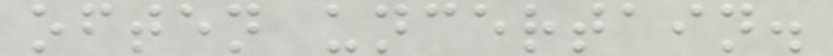often uncertain.
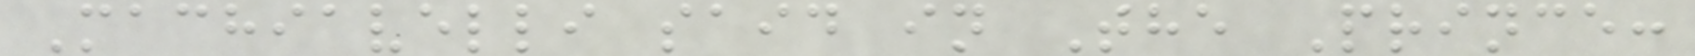Machiavelli said in The Prince:
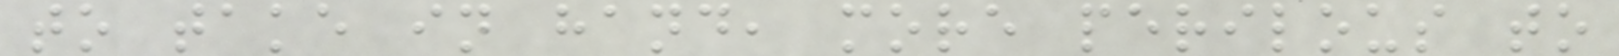to take in hand, more perilous to
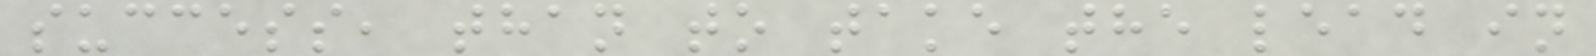success, than to take the lead in
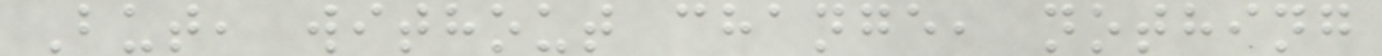But, without change, nothing
